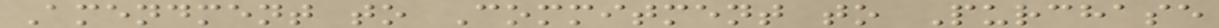Amendment to Commitment to Purchase
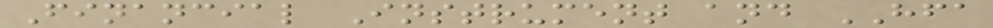Financial Instrument and HFA
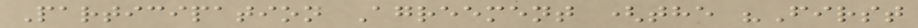Participation Agreement (the "First
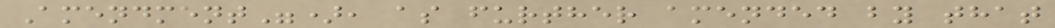Amendment"), as further amended by that
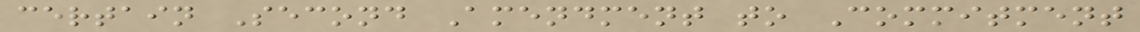certain Second Amendment to Commitment
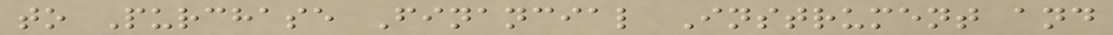to Purchase Financial Instrument and
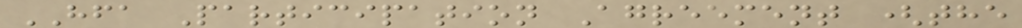HFA Participation Agreement (the
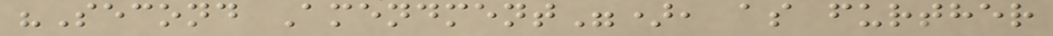"Second Amendment"), as further
